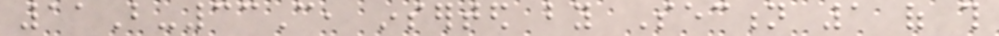11B-33C, inserted by Section 1 of this
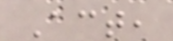Act,
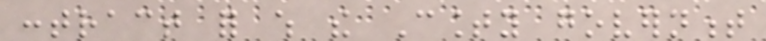contract for which the County government
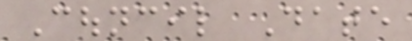Council Date
